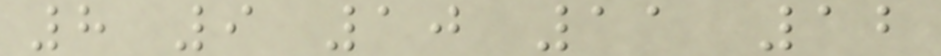8 9 10 11 12
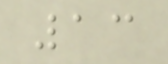13
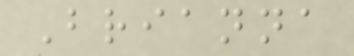Brianna
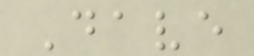Dave
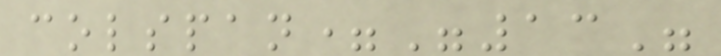colspan="13"
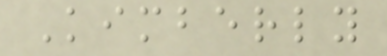Kimberly
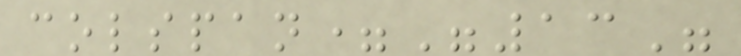colspan="13"
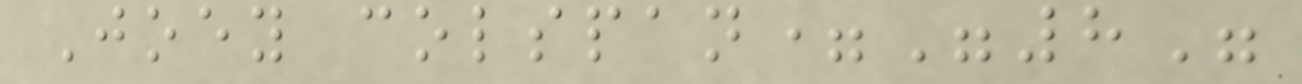Joey colspan="8"
